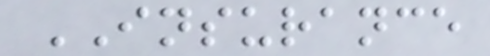INSURANCE
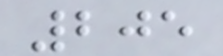205
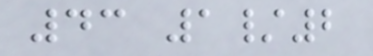43 1/2
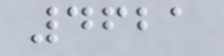4621
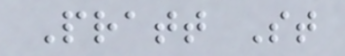Pratt St
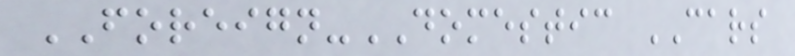FOREIGN-DOMESTIC CARS
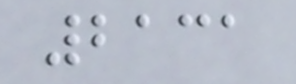2131
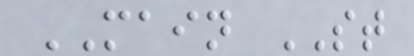MAIN ST
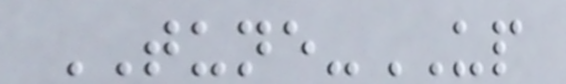TUNE-UP
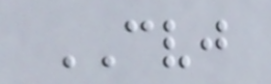CVJ
